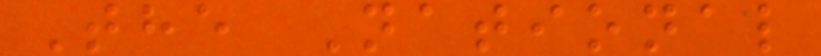The National
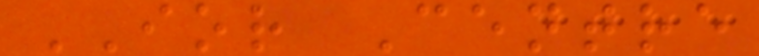IOR Centre
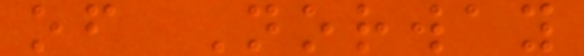of Norway
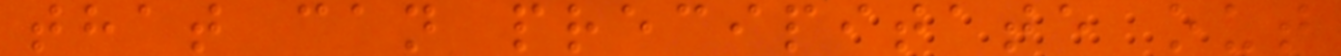that can precipitate out
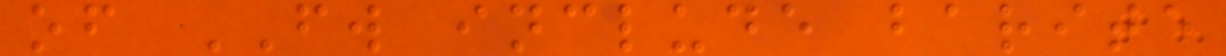of FW include barite
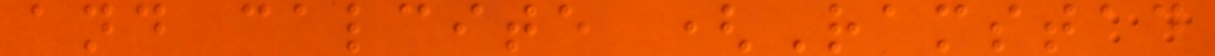and calcite (Ramstad
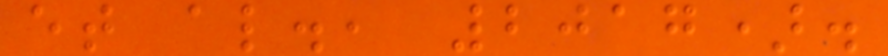et al., 2017).
